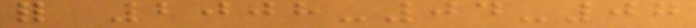for 2008-04-07
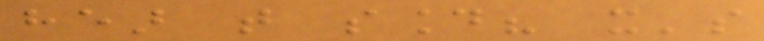hear that sound? it's
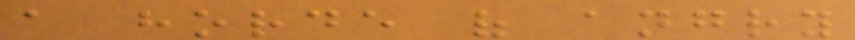a horde of angry
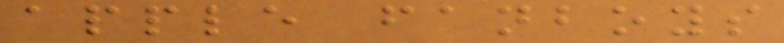apple fanboys
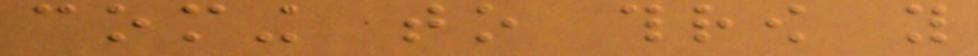coming to throw you
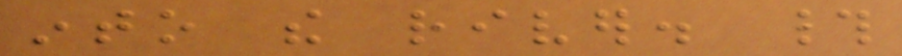into the river. #
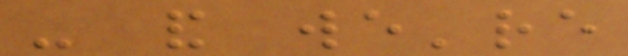- and we're
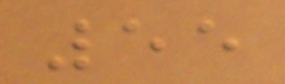55
